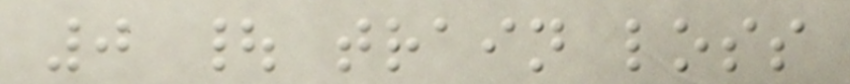0 | train loss
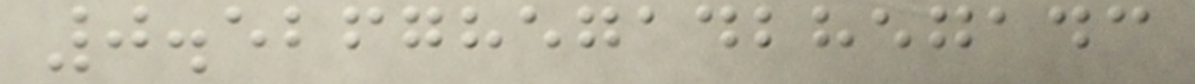0.5267857142857143
